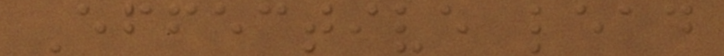Effective lead
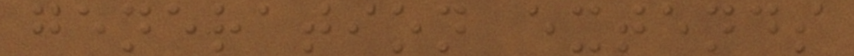generation extends
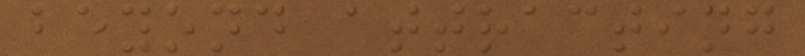beyond attracting
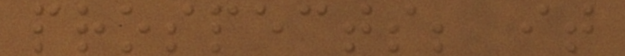prospects; it
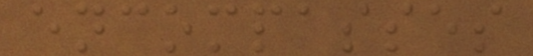encompasses
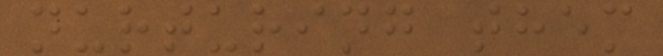nurturing them
